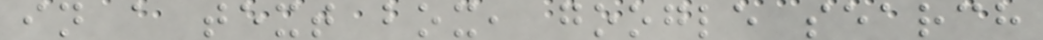in a text box, google search
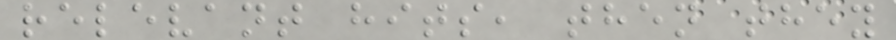relevant hits, then they
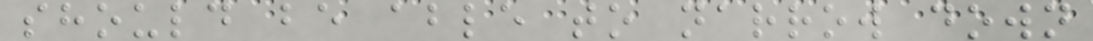should be able to narrow down
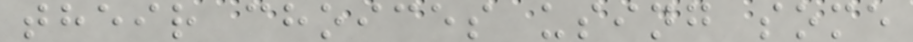their choices using some
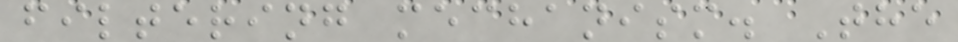filtering mechanism. The
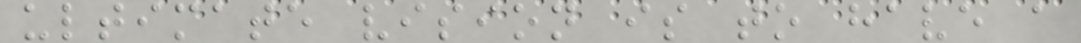ultimate vision is to have a
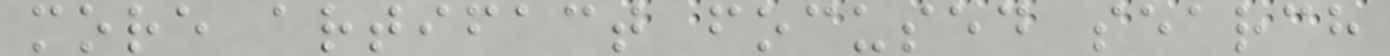more artifact focused search
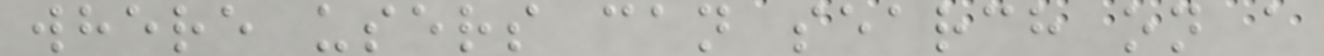where users can search on a
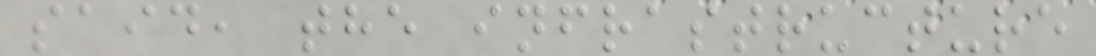said, the infrastructure
